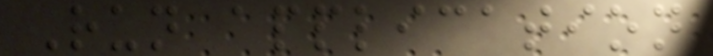Run application
